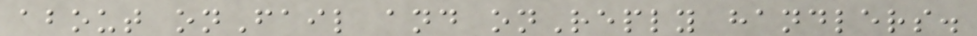about onFail and onReply handlers.
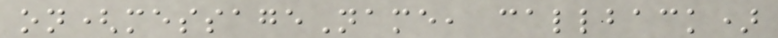on(messageName, callback)
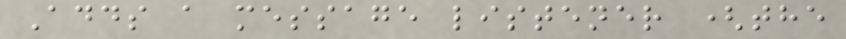Adds a message listener (the
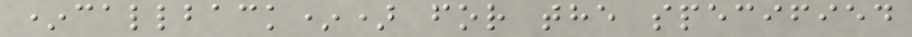*callback*) for the specified
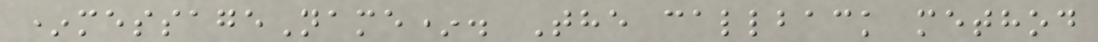*messageName*. The callback method
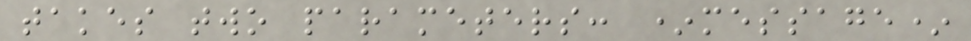takes two parameters: *message*
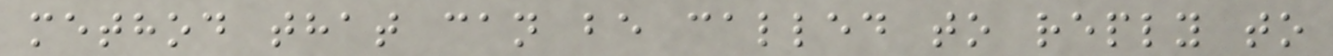method that can be called to reply to
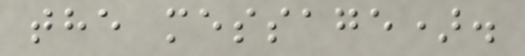the message).
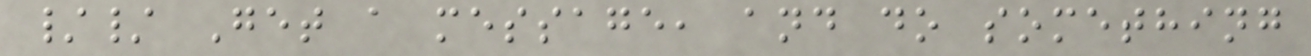// Get a message, and do something
